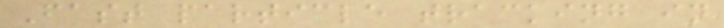Fast particle tracking in
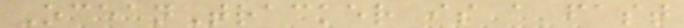OceanTracker is a fast
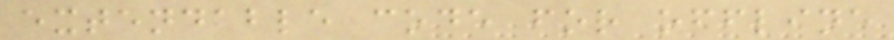extendable code for offline
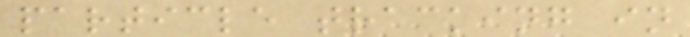particle tracking in
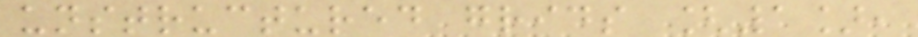unstructured grids [1],
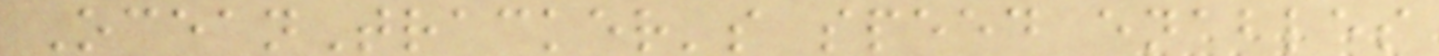OceanTracker's speed enables
